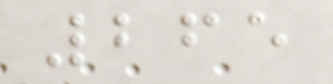265
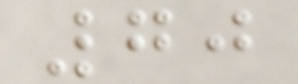70
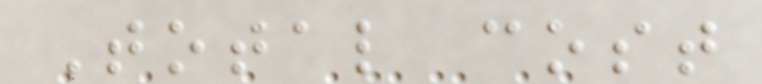Total cost
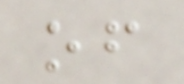of
